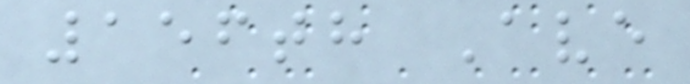156th Ave
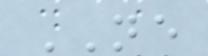NE
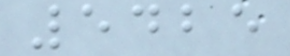5425
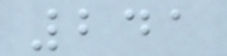241
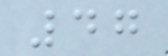47
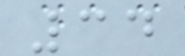34
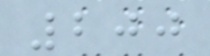200
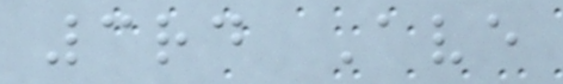3rd Ave
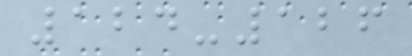124-126
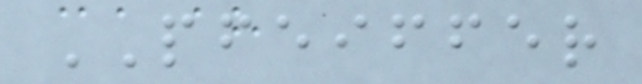PFEIFFER
